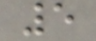5
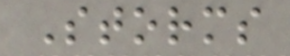Storms
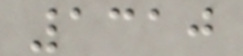1310
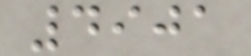4901
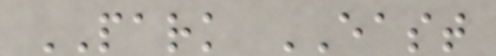PARK EAST
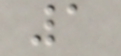1
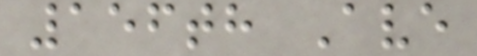156th Ave
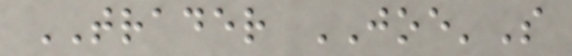TRADER JOE'S
